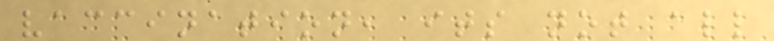vaccination, its not all
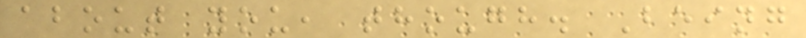about you, though. Being
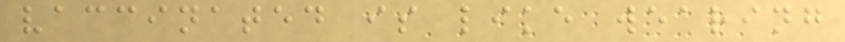vaccinated is like wearing
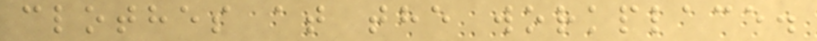clothes at the workplace.
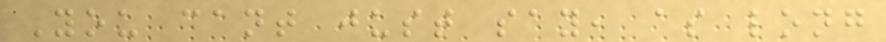You cant just say, as long
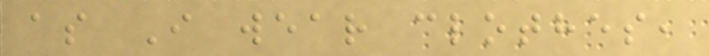as I wear clothes,
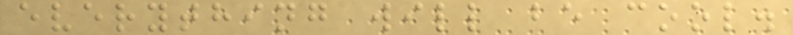everything will be cool.
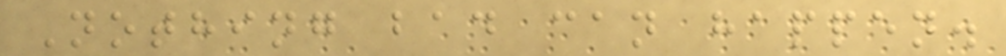Nothing bad can happen.
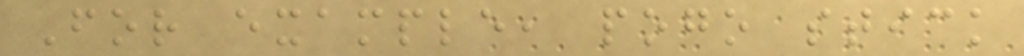For example, pogo stick
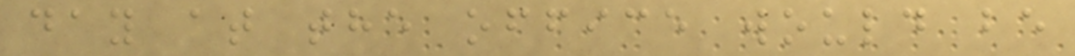day at the office would be
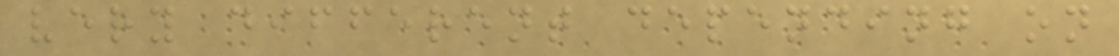very different depending on
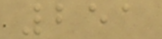251
